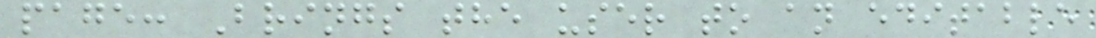page: Brings the user to an editable
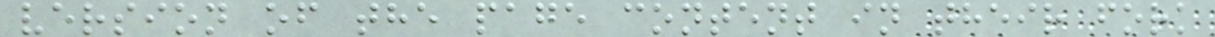version of the page content in their fork
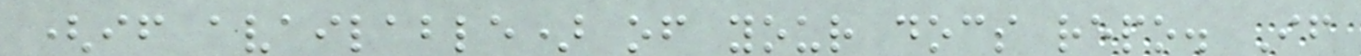(if available) of your docs repo. If
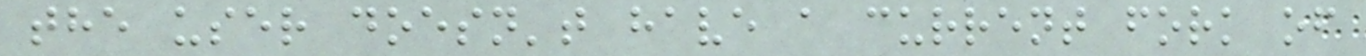the user doesn't have a current fork of
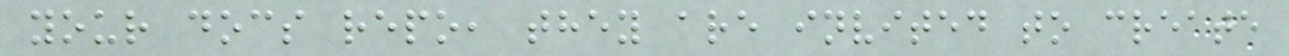your docs repo, they are invited to create
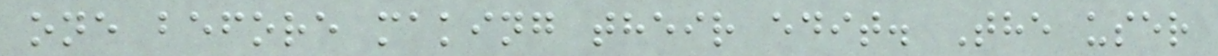one before making their edit. The user
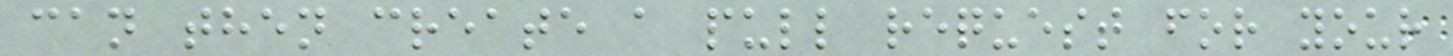can then create a pull request for your
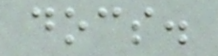docs.
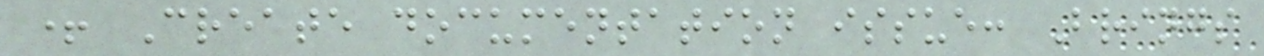+ Create documentation issue: Brings
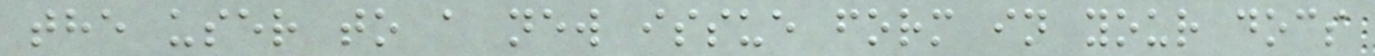the user to a new issue form in your docs
